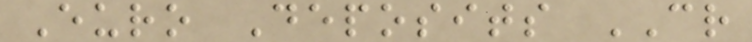Euro Deposits CR
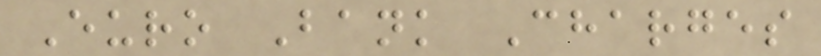Euro Bank Charges
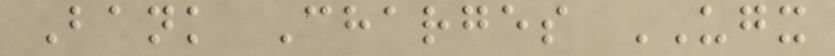Bank Charges UGX
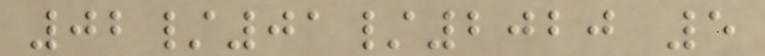02/01/2020 5
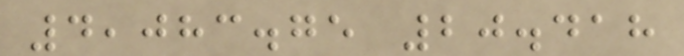4,083.75 20.418
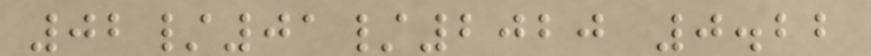02/01/2020 0.22
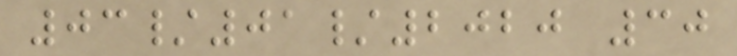03/01/2020 30
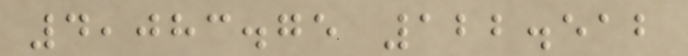4,083.75 122.512
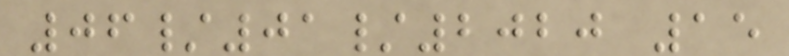06/01/2020 15
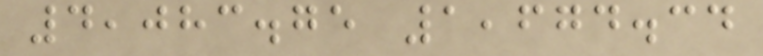4,083.75 1,674.34
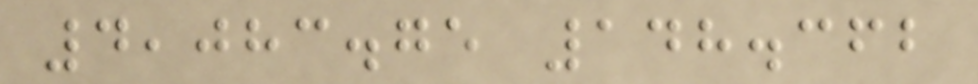4,083.75 148.362
